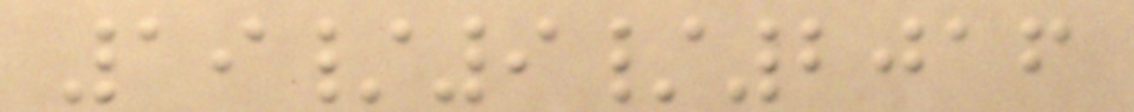19/9/2016
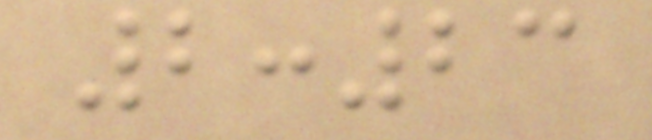2:23
